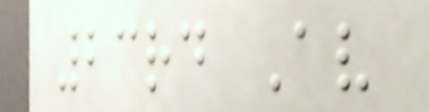23rd Av
